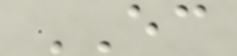EC
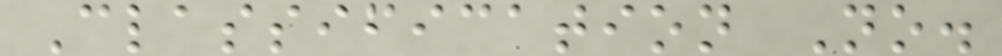Classification No.
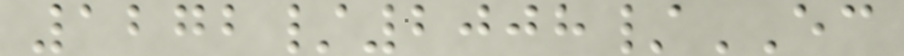1272/2008/EC
